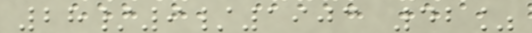28/9/1903 42%
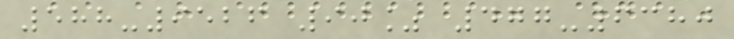588-9526 90% 477-6380
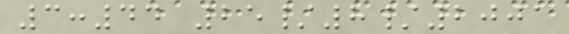3:44 25/8/2001
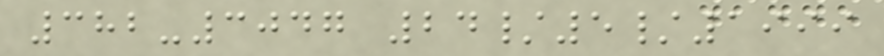382-3047 24/5/1999
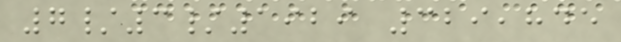7/3/1929 329,845
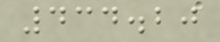434.20
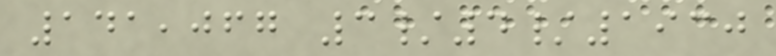141,067 3/4/1930
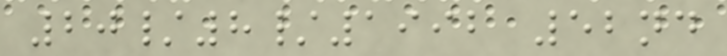20/8/1992 52nd
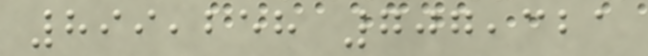899,258 707,321
